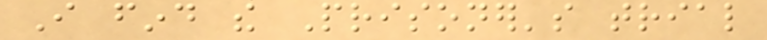I find the Prisoner's trial
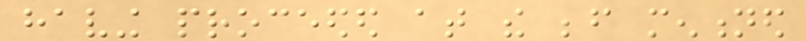having proceeded at the before mentioned
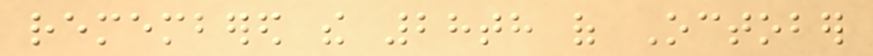remembered the 28th of October
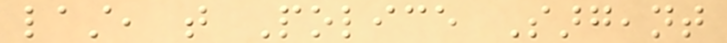last, that Police Sargeant
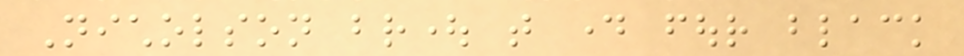Nicholson brought that day four black
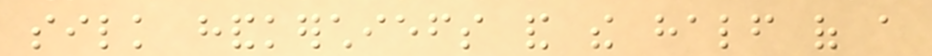silk handkerchiefs and the half of a
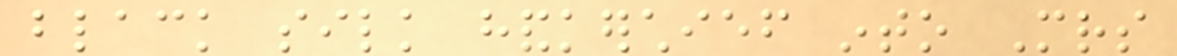black silk handkerchief into Mrs
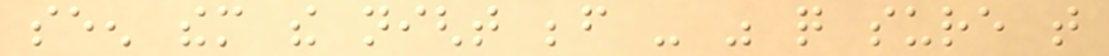seen them the night before - was quite sure that
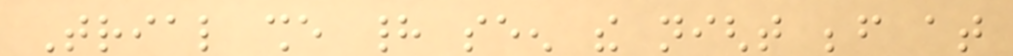Trial she had seen the night before at
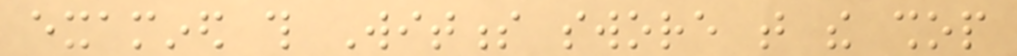examined this Witness swore that the shop
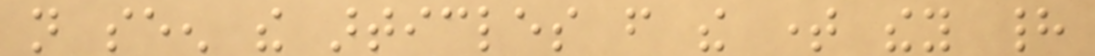not seen the articles from the time they had
